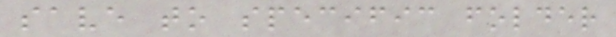save to specific folder
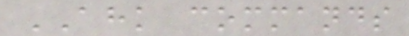AHK commands
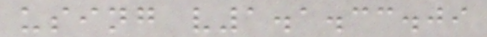using v1.1.33.09
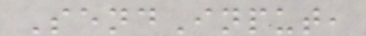SendInput,
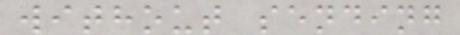without sending
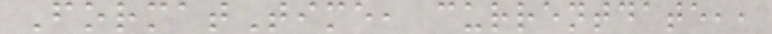FormatTime, currentdate,,
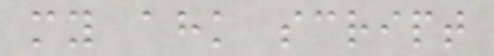my ahk script
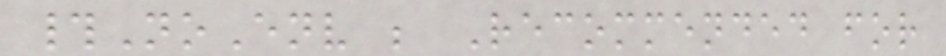#NoEnv ; Recommended for
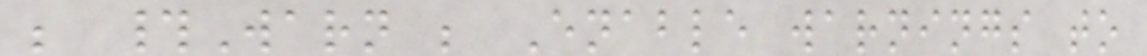; #Warn ; Enable warnings to
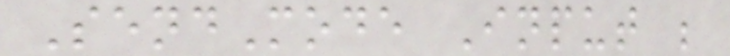SendMode Input ;
